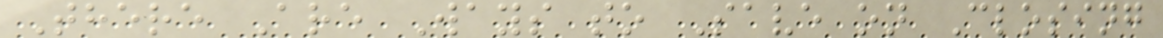There Are Ways to Save on Closing
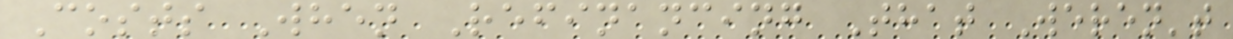Costs When Refinancing That Weren't
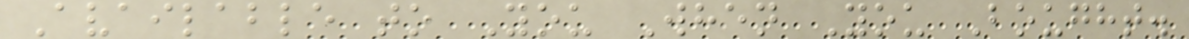Available to You When You Bought.
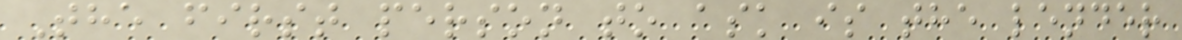The first person to ask is the lender
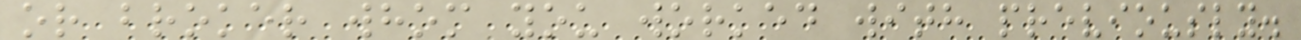or broker whom you worked with previously.
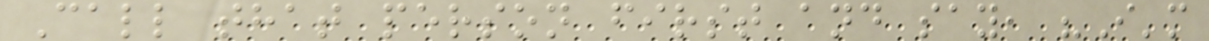Call that person first and say, "I'm
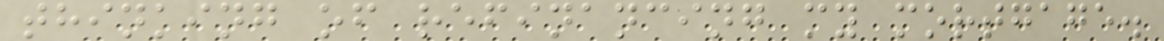thinking of refinancing my mortgage.
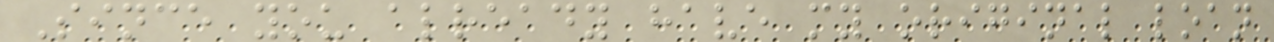Since you already have my original loan
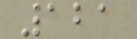121
